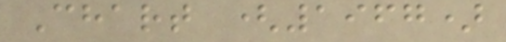Chart (1967)
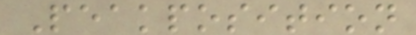Peakposition
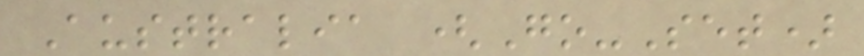Australia (Go-Set)
